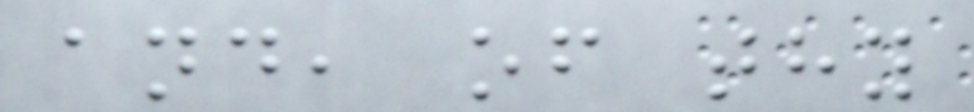and, of thy
